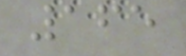165
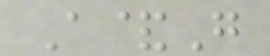A&G
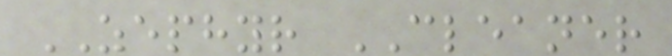ZEPHYR CLEANER
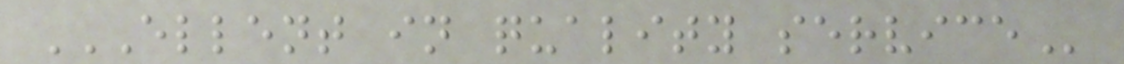ELLENT IN QUALITY SERVICE
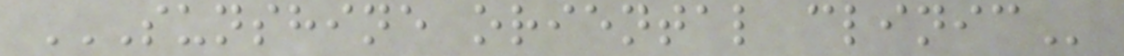SUNSHINE ORIENTAL CLINIC
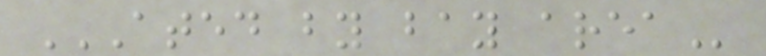ATED BY BAY AREA
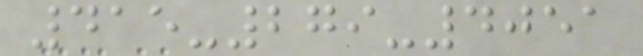415-279-4051
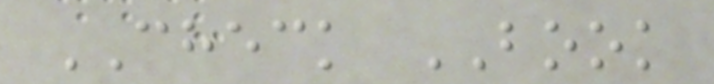CHECK BOOK
